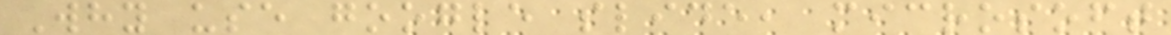Why use google slide, microsoft
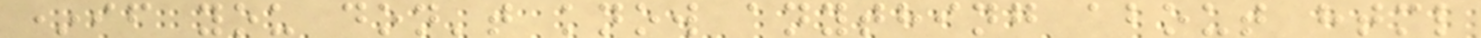*if you don't know anything about html
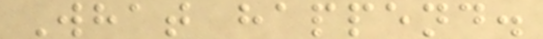What happend.
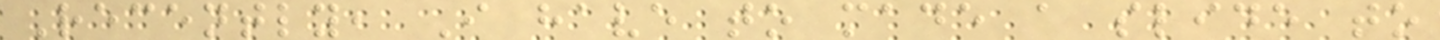Recently, I have to made a slide to
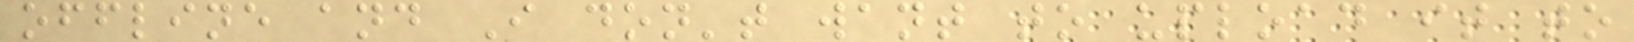offline and I don't want to upload it to
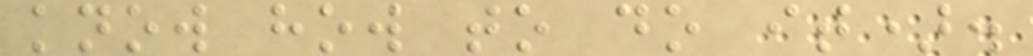know how to do it).
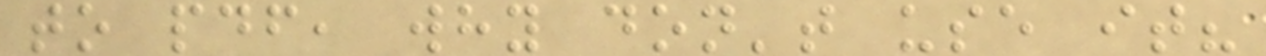to pdf, why don't use it?
